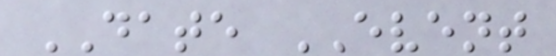DATE EVENT
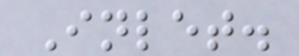Inlet.
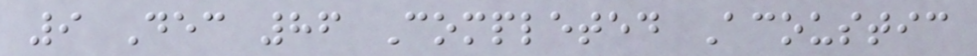9 Dec 86 Completed Acoustic
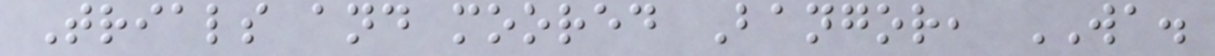Trials and moored Bangor, WA.
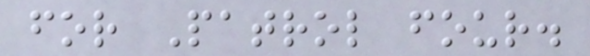for Patrol four.
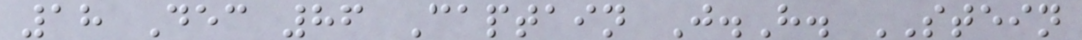18 Dec 86 Captain J.H. STEIN
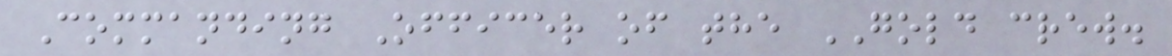Commanding Officer of the GOLD crew.
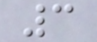3
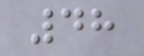48
